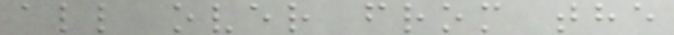all over from the
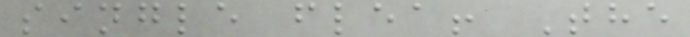single flea! The
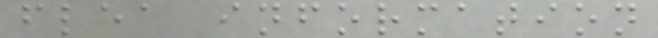flea information
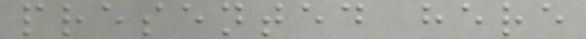presented here
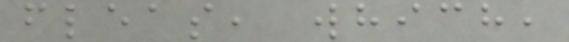fleas, which,
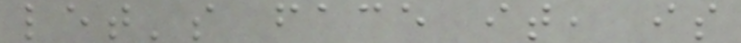let's face it, is
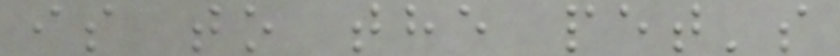is to the pet's
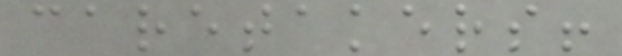caretakers!
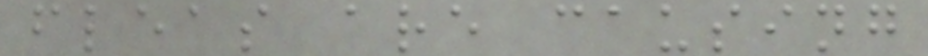fleas are causing
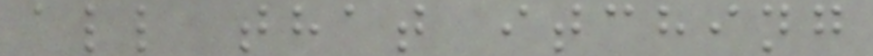all that itching
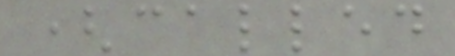(called
